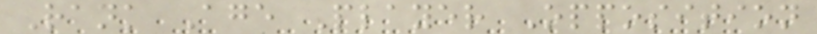Rank Age Player Opposition
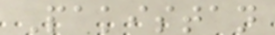Pakistan
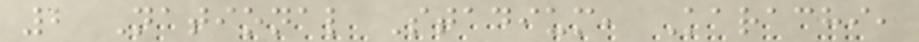2 National Stadium, Karachi,
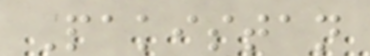Pakistan
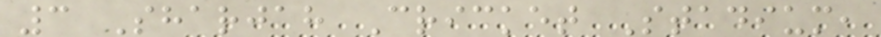3 Sharjah Cricket Stadium,
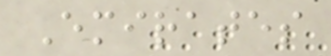Emirates
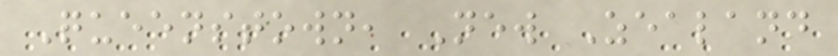Queenstown, New Zealand
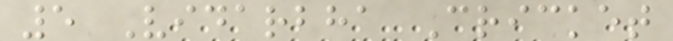5 Vidarbha Cricket
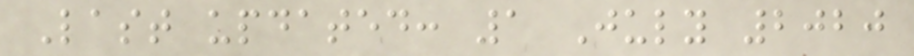Last updated: 1 July 2020
